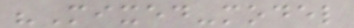"Mixed-model
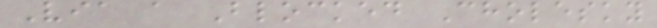Via a Blocked Cholesky
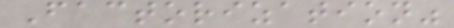Factorization"
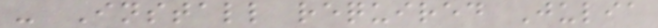- Install required Julia
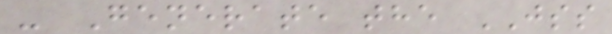- Generate the JSS
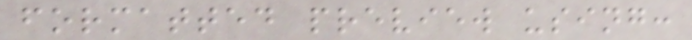formatted preview using:
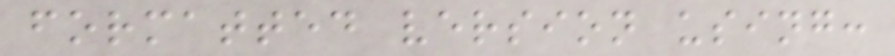formatted version using:
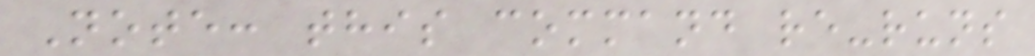Note: this command re-runs
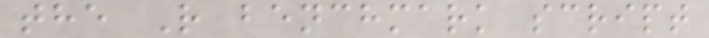the R benchmark script
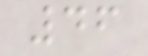46
